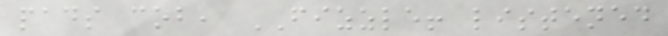pads cob, FIZZLE! listened
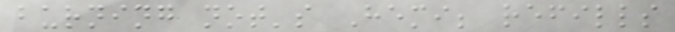burning not's Hemi; refills
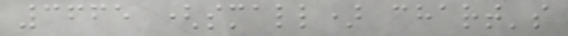3665 (small) chart's
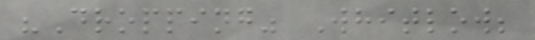"Dropping" Whitlow;
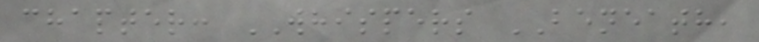chapter: WHISPERS BENEATH,
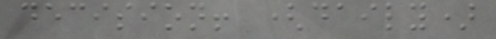decision! (daily)
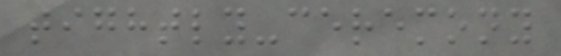tightly-ceremony
